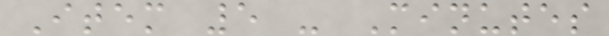Item 5 - Minutes
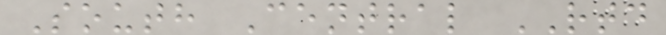South Central RTD
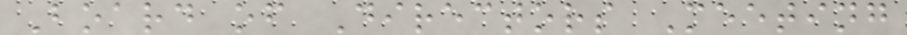Board of Directors Meeting
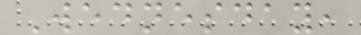Wednesday,
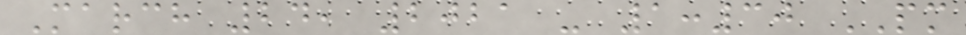March 24, 2021 - 1:30 PM
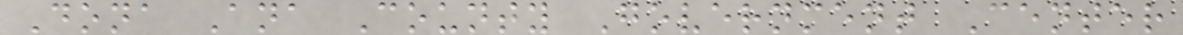Dona Ana County Government Center
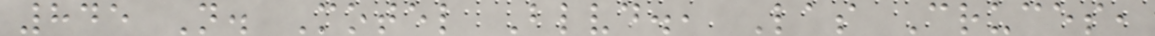845 N. Motel Blvd., Las Cruces,
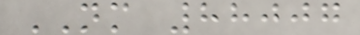NM 88007
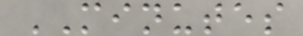MINUTES
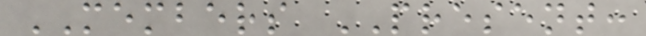MEMBERS PRESENT:
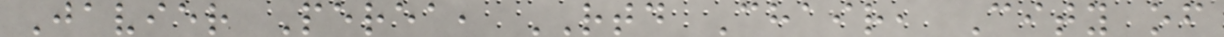Javier Perea, RTD Chair, City of
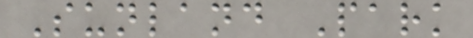Sunland Park
